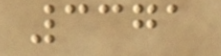3371
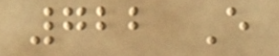722 E
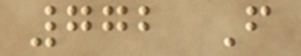772 F
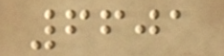6601
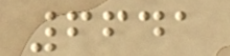6641
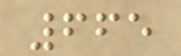665
